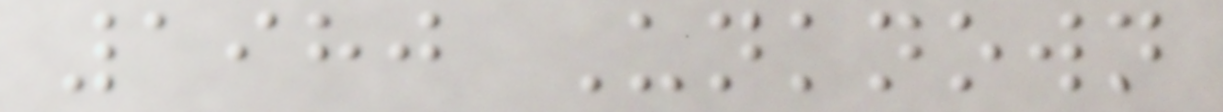1980 Unknown
